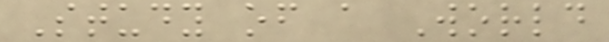Study of a World
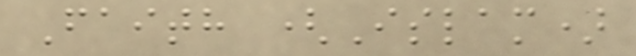Faith (Islam)
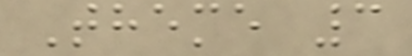Theme 3
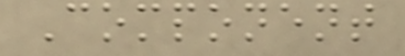Component
